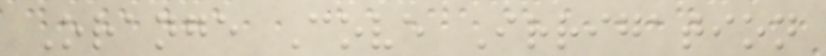Orange Cove Irrigation
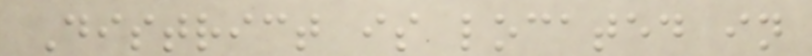District is located in
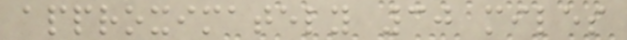approximately 30 miles
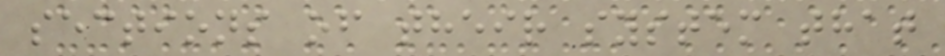sections of their system that
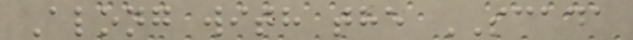Along with the SCADA
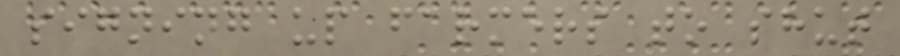signing up farmers to shut
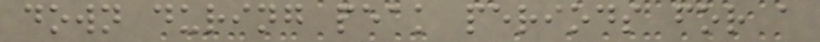down during peak periods for a
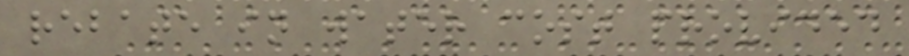rebate in water cost provided
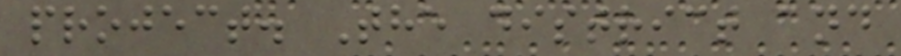project. The district and
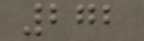272
